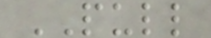PULL
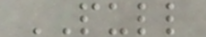PULL
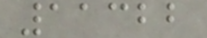11322
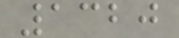1320
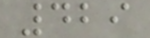429
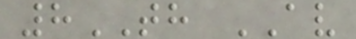8TH AV
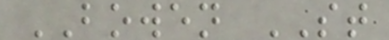BOWEN ST
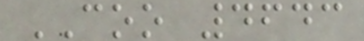COO 4643
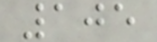105
